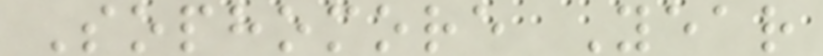Sophomore Year
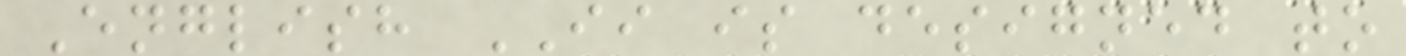English II is designed to
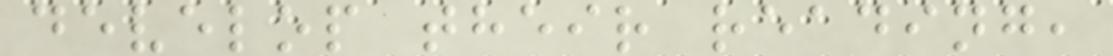develop their reading,
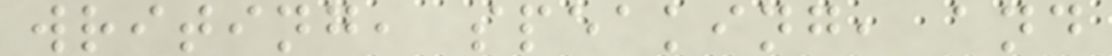writing, speaking, and
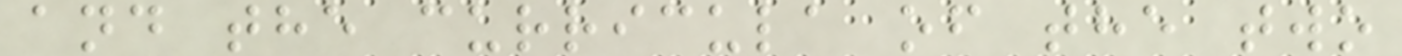and the curricula of the two
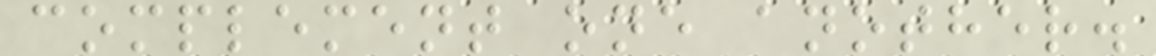complement one another.
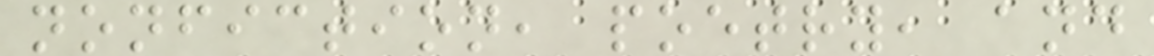nonfiction, poetry, and
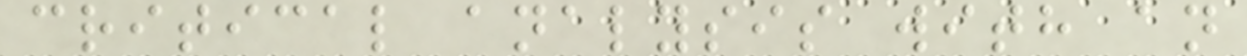critical analysis with an
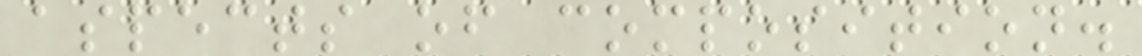aspects of composition.
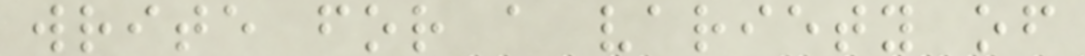write for a variety of
